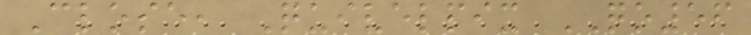Close, Quivelpix QO56
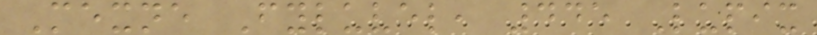Mexne Fyluvel, 445 Lupix
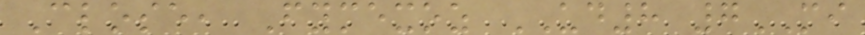Close, Fymexoz UD8 7MI
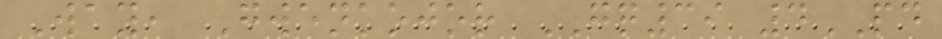Way, Gwenkojor GQ39 4PD
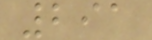291
